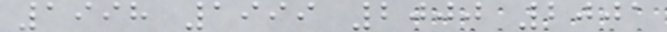1998 1999 2000 2001
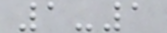1-1
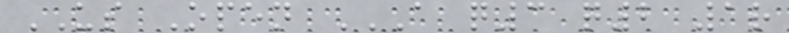US Open A Q3 Q2 1R
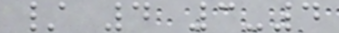/ 4 3-4
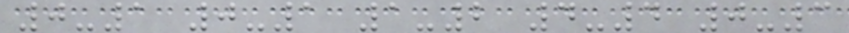0-1 0-1 1-2 4-4 0-3
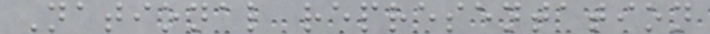National representation
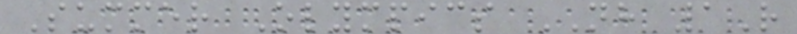Summer Olympics NH 1R
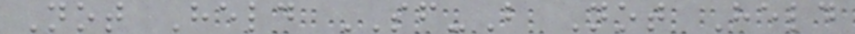Not Held SF-B Not Held
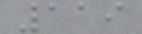119
